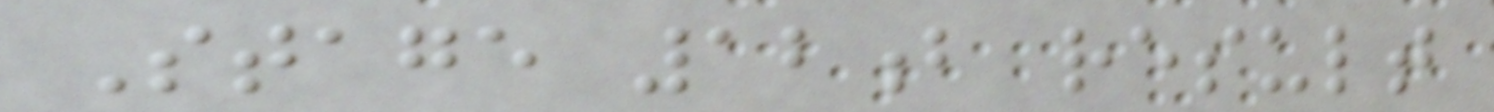Stage 12b result
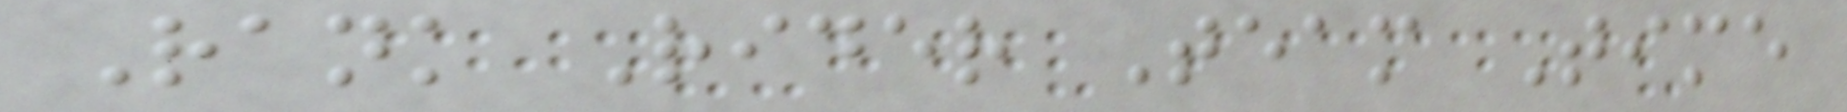Rank Rider Team Time
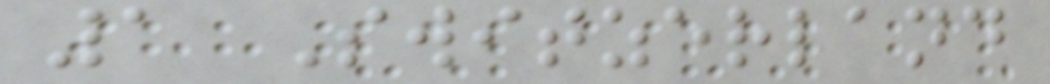1 Switzerland
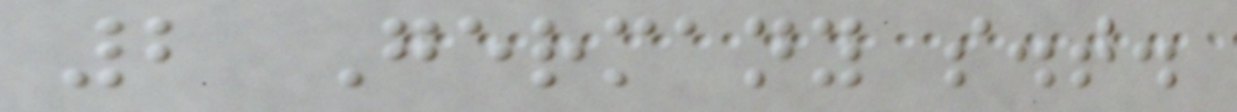2 Germany s.t.
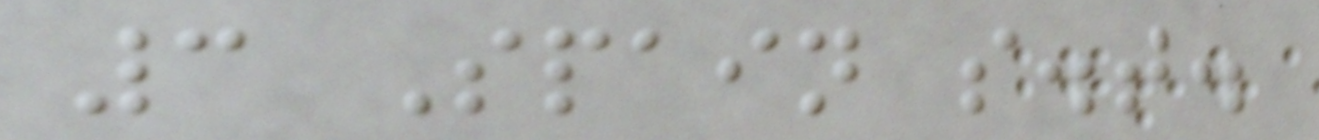3 Spain s.t.
